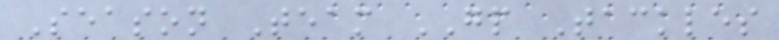Season Team GP Tackles
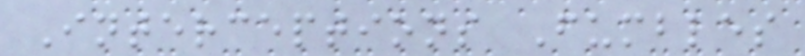Interceptions Fumbles
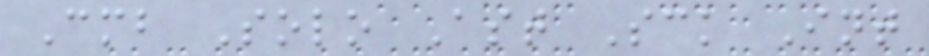Cmb Solo Ast Sck Int
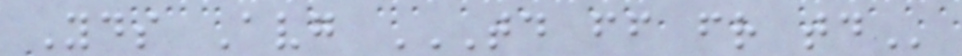Yds Avg TD FF FR TD
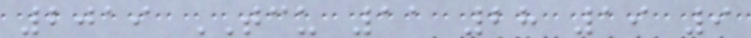2019 TCU 11 28 19 9
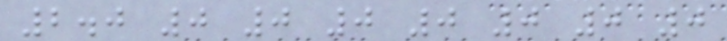2.0 0 0 0 0 0 0 0
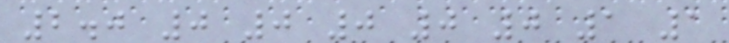2.0 0 0 0 0 0 1 1
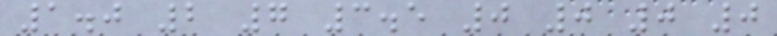1.0 2 7 3.5 0 0 0 0
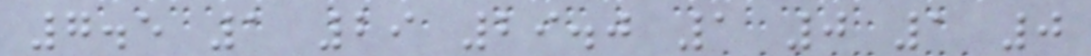7.5 1 29 29.0 1 0 1 0
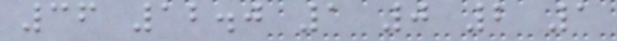36 12.0 1 0 2 1
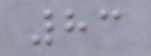83
